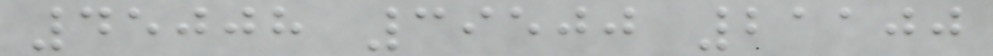45008 39500 21100
